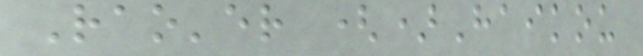Rao'er ()Haikou
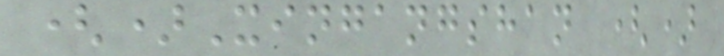()Xingangshan ()
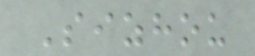Sizhou
